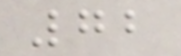72
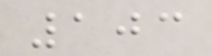103
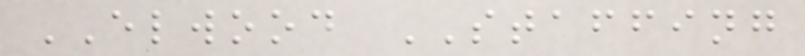ELWOOD STAFFING
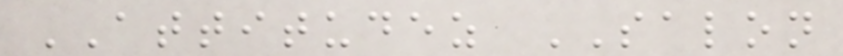ATTITUDEZ SALON
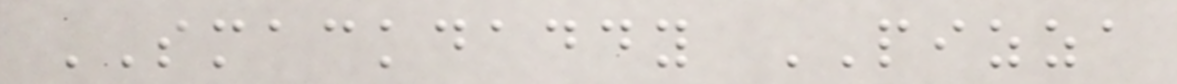SMACKDADDY PIZZA
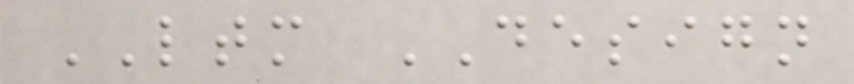LTM DESIGN
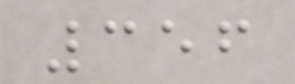356
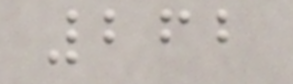262
